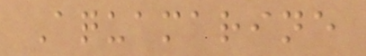Aquamarine
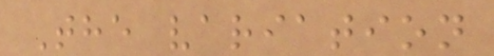The variation
